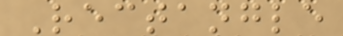Rectangle
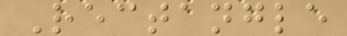Rectangle
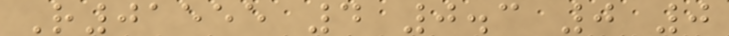R01555 4 0.3 0 0
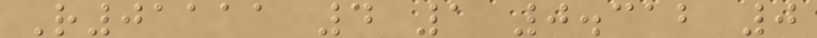R01111 4 1 0.312 0
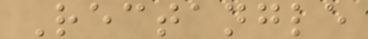Rectangle
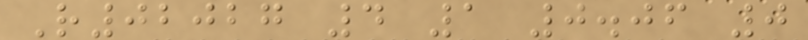R02027 4 1 0.06 0
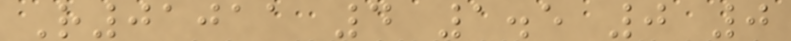R01011 4 1.5 0 0
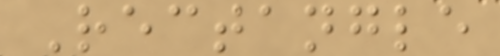Rectangle
